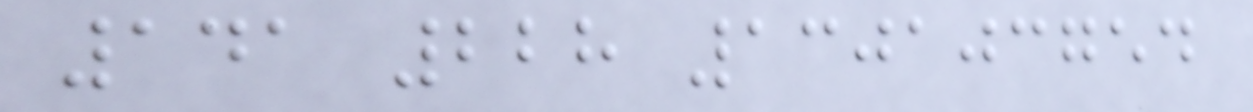141 228 130103754
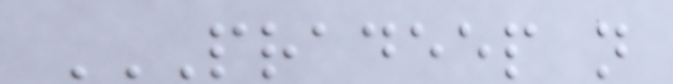PRADEEP N
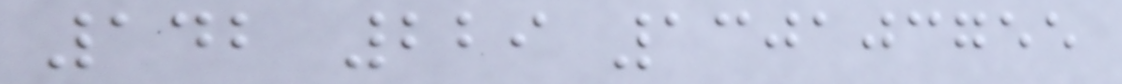142 229 130103755
